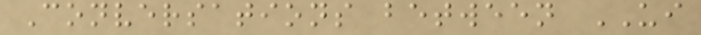Conversations between UI
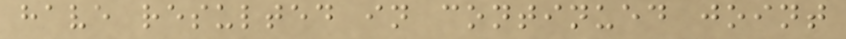have resulted in continued joint
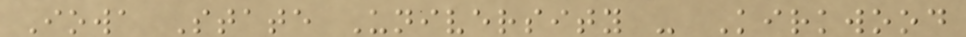Iowa State University - Kirkwood
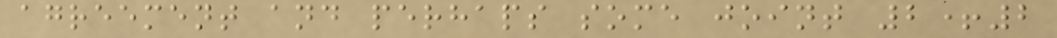agreement and perhaps some joint 2+2
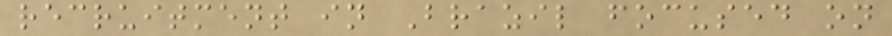recruitment in Brazil focused on
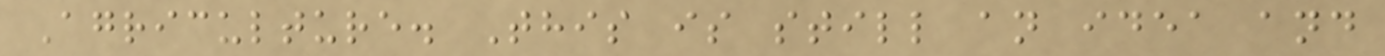Agriculture. This is still an idea and
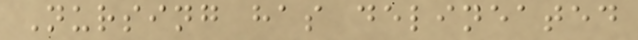Nursing has delineated
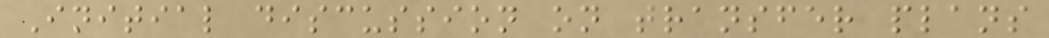Initial discussion on transfer plans
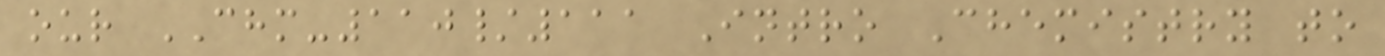our CHM-110/111 Intro Chemistry to
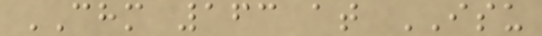CHM 163 at ISU
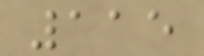115
